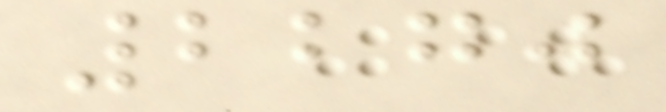2270
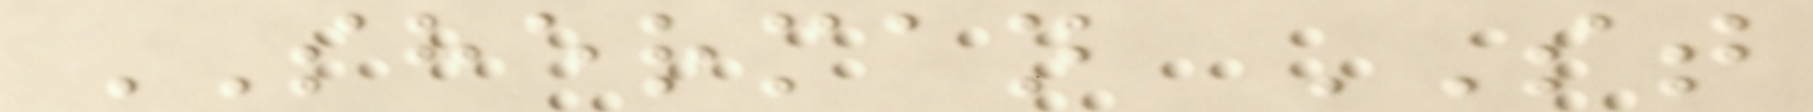SHERMAN ST
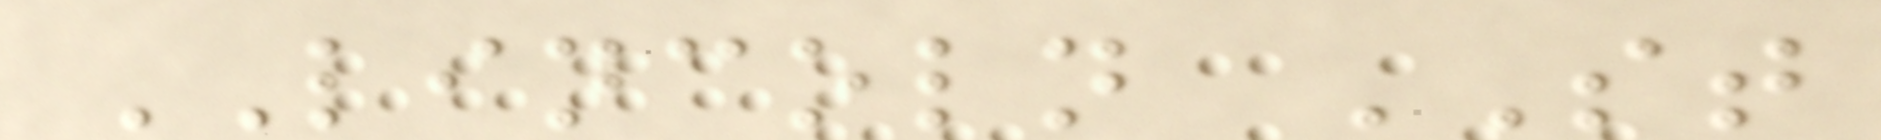LINCOLN ST
